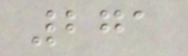271
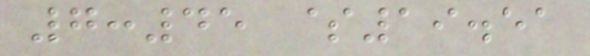7:45 $19.51
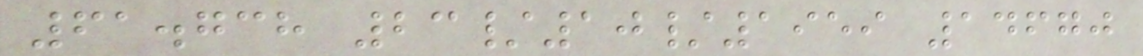61.738 23/10/1959 14670
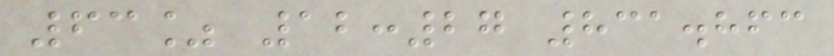63% 12:27 831.863
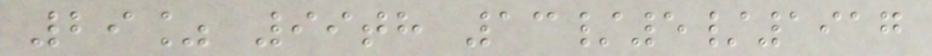29% 99th 13/5/1917
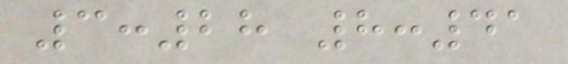3:28 8:41
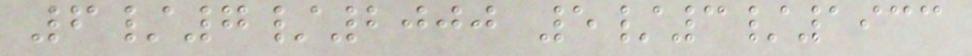6/7/2000 5/3/1933
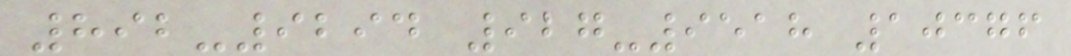892-9294 927-9518 10376
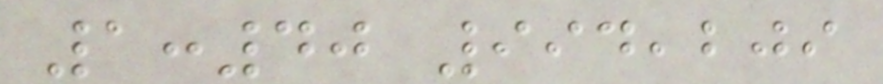1:40 994,209
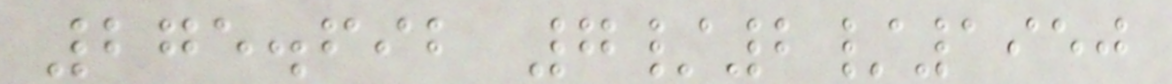275.692 7/2/1950
